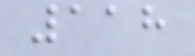118
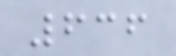636
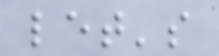let's
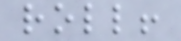roll!
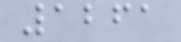1261
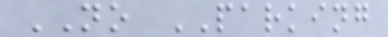NO PARKING
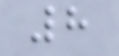8
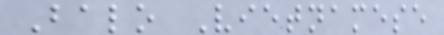Balo Vietnamese
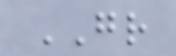GR
